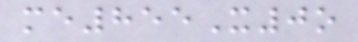me855X0o
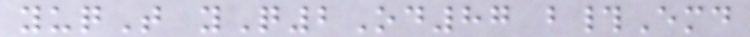yuqT yQ2Od87 b#Emd
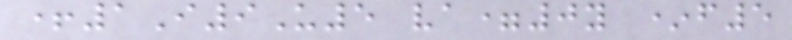+1I9U5 va=0y *f5
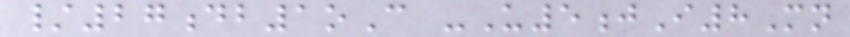/27db1oC -U5jI8Mn
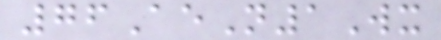76AeN1Wx
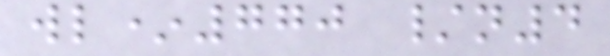wl*770 /n4
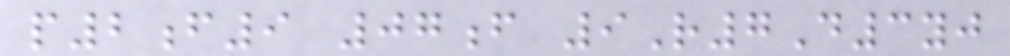p2f9 07f 9R7D3yj
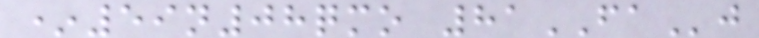*59n08qmo 81FAj
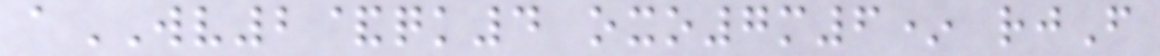aWV2&qk4 oxo7m6* rjF
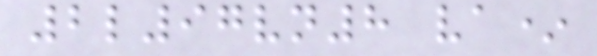2l97vn8 va*
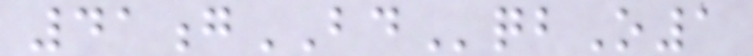41gBDqbO1
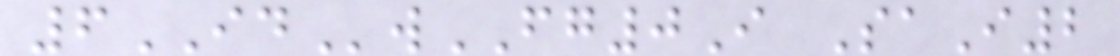6IDwFG0I SaI2
